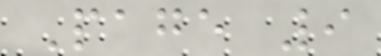Page 9
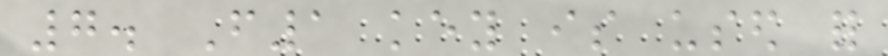7. F1 key is used for
